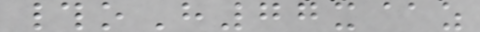#oH77x@z
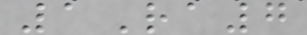1Ra7
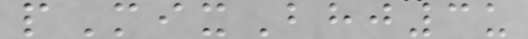pMixBhj3u
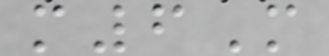m6M
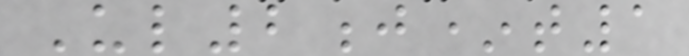Ul2j*t1
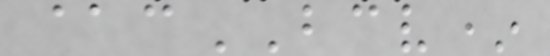@cBCV*
